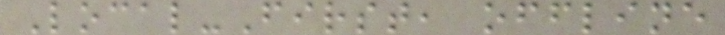Local-First, offline
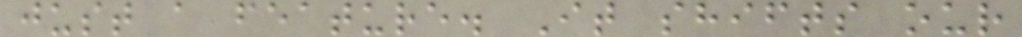just a feature. It shifts our
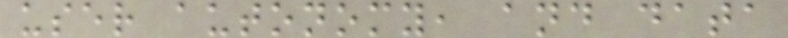user autonomy, and data
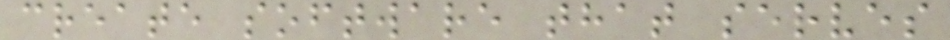create software that serves
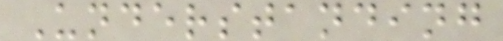Understanding
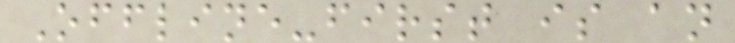Offline-first is an
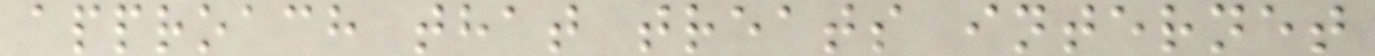approach that treats internet
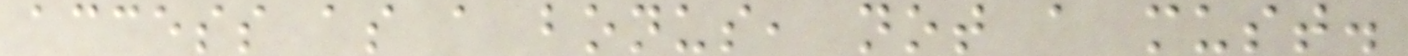access as a bonus, not a must.
